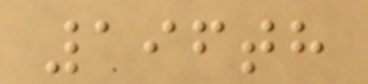196th
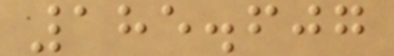185.607
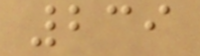239
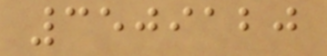3509120
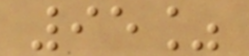95%
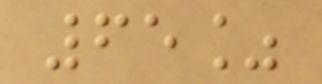65%
